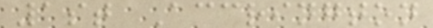1st Accrington
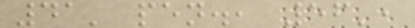41' pen., 56',
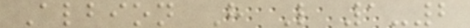Albion H L 1-2
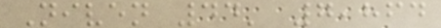Niven 44' 7,864
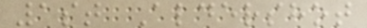1st Aldershot
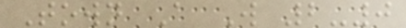Town A W 2-0
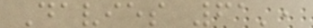Davies 61',
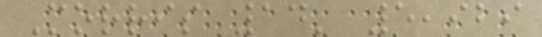Morris 14' 5,929
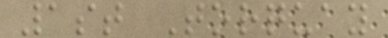1st Torquay
